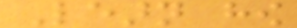Learn how
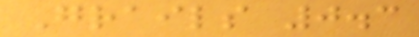Grails 0.3
